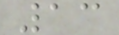13
